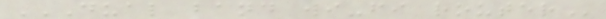DUAL BAND WI-FI ROUTER
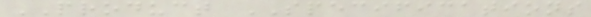PRODUCT SPECIFICATIONS
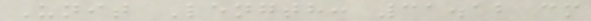Unit Length: 31.12 cm
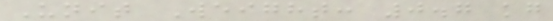Unit Weight: 0.7 kg
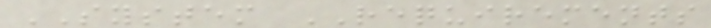SYSTEM REQUIREMENTS
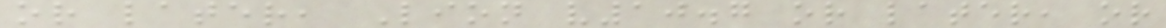or later, Lion v10.7 or later, or
